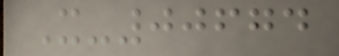X-00674
